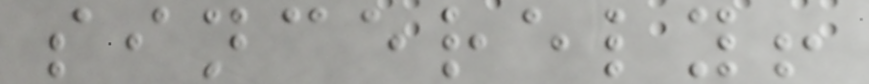sincerely!
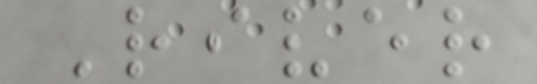River
